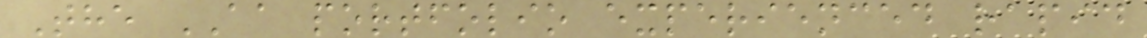The AA portfolio experienced rapid
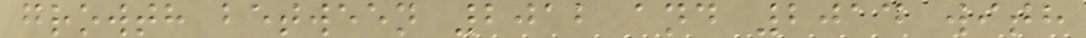growth between 2012 and 2014 with
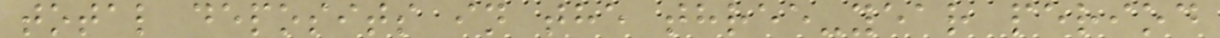total deposits in the three-year period
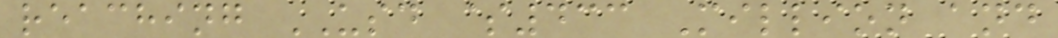reaching USD $433 Million and
